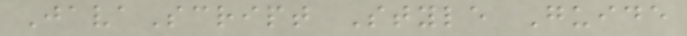JavaScript Style Guide
